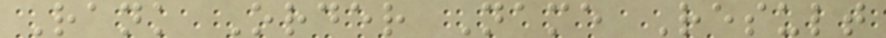Rank Order Name Result
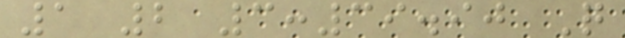1 2 3:39.90 Q
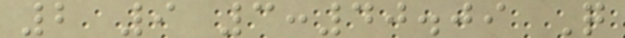2 9 3:40.09 Q
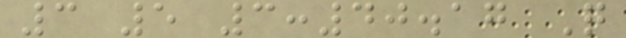3 5 3:40.17 Q
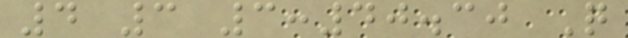4 3 3:40.30 Q
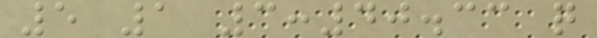5 1 3:40.33 q
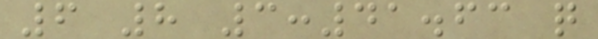6 8 3:41.63 q
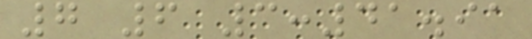7 6 3:41.91
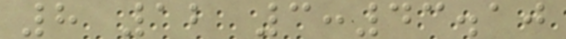8 12 3:43.10
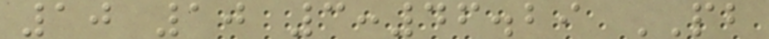10 10 3:46.29 PB
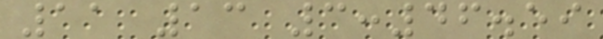11 13 3:46.59
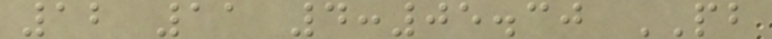12 11 4:05.30 PB
